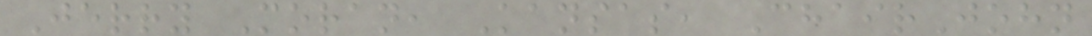Jerry Moran, Kansas, ChairJohn
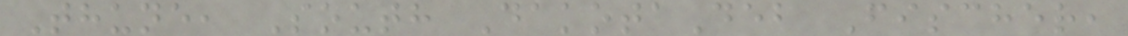Thune, South DakotaDeb Fischer,
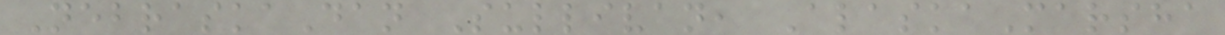NebraskaDan Sullivan, AlaskaMarsha
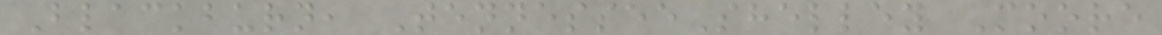Blackburn, TennesseeShelley Moore
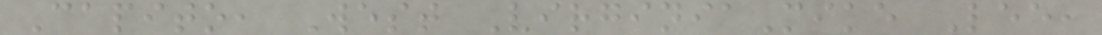Capito, West VirginiaMike Lee,
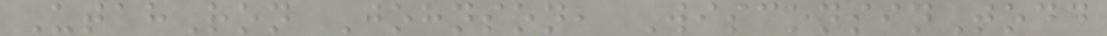UtahRon Johnson, WisconsinTodd
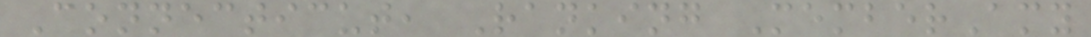Connecticut, Ranking MemberAmy
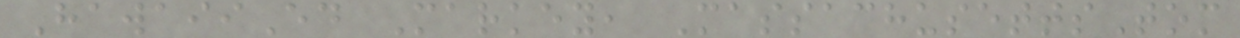HawaiiEd Markey, MassachusettsTom
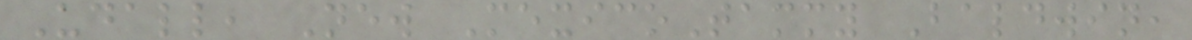Udall, New MexicoTammy Baldwin,
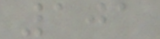101
